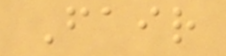Fair
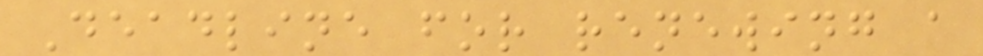Deadline for renewing a
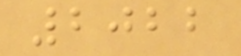2022
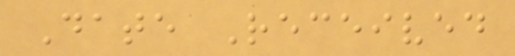Date Received
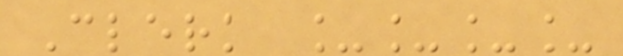Clerk ____
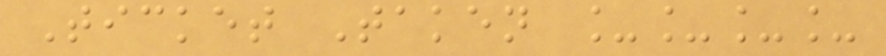Ticket Taken ____
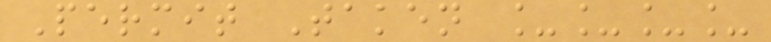Permit Taken ____
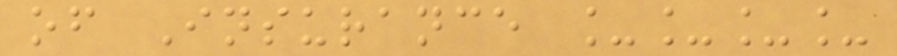of Insurance ____
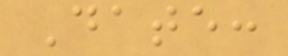Date:
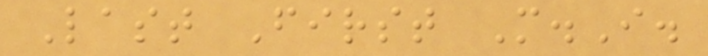Last First M.I.
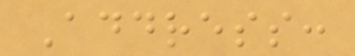Address:
